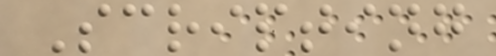Scripting
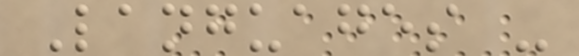Languages -
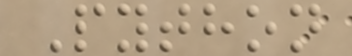Python
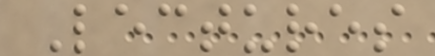Lectures
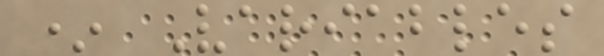* Variables
